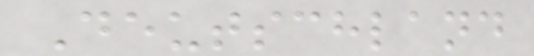Deutschland
